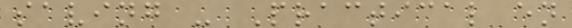saving - Practical en
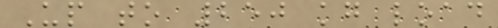Up to 250 kg load
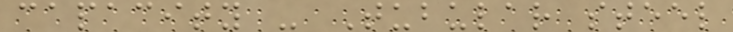capacity - Tubular steel
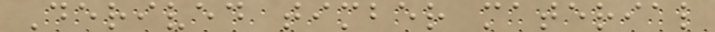Derived timber material
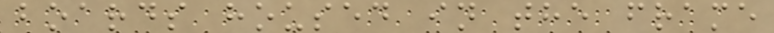boards housed in the frame
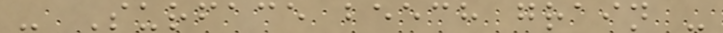- Surface beech grain -
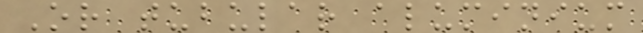Or tubular aluminium
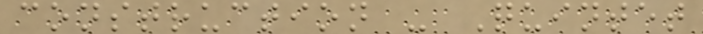construction - Quintet
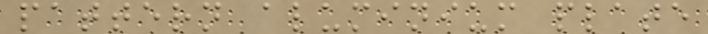pattern aluminium plate
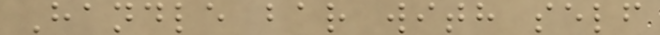Handle bar with self
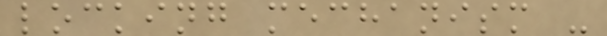locking mechanism -
